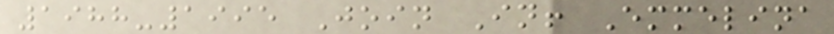1988-1995 Join In! Emmelina
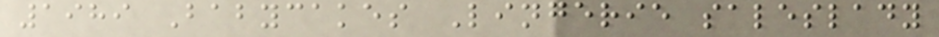1989 Babycakes Lingerie saleslady
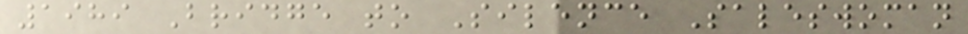1989 Bridge to Silence Saleswoman
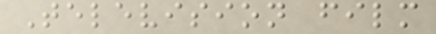Television film
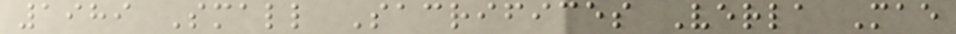1989 Small Sacrifices Verla Mae
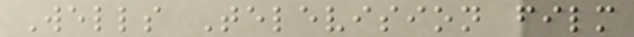Wells Television film
